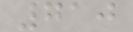710
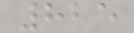825
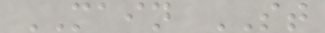MAIN ST
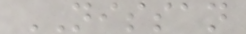NISSAN
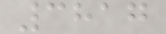3817
